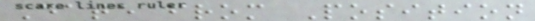Date from Position
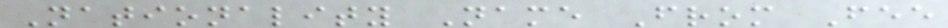Nationality Name From Fee
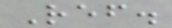Ref.
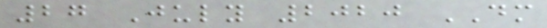27 July 2020 DM
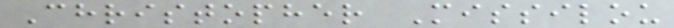Christopher Missilou
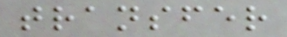transfer
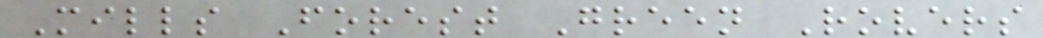Mills Forest Green Rovers
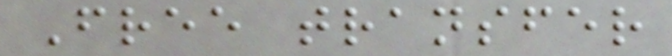Free transfer
